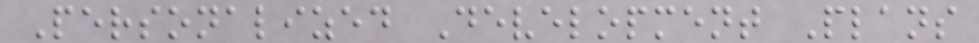Personalized Development Plans
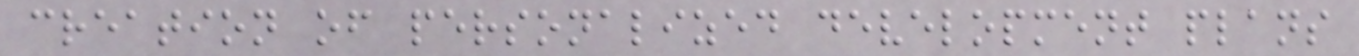creation of personalized development plans
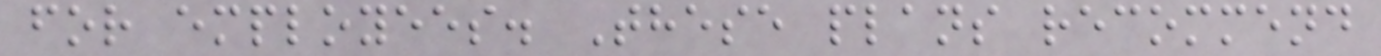for employees. These plans recommend
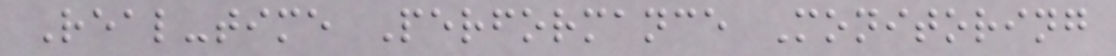Real-time Performance Monitoring
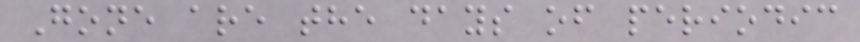Gone are the days of periodic
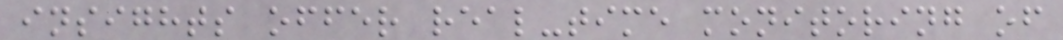insights offer real-time monitoring of
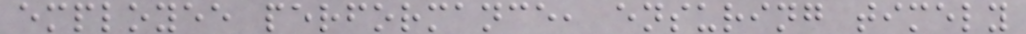employee performance, ensuring timely
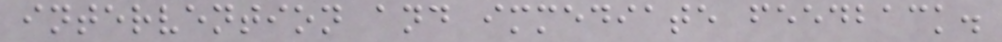intervention and immediate feedback.
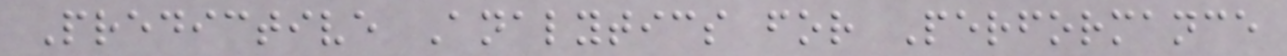Predictive Analytics for Performance
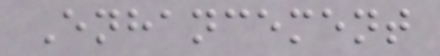Enhancement
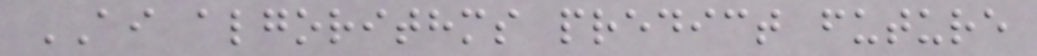AI algorithms predict future
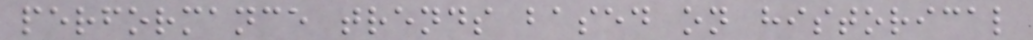performance trends based on historical
